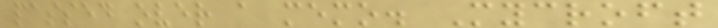passed over a memo. Mycroft
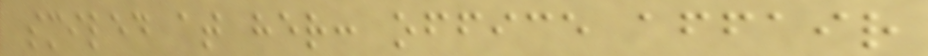smiled at her: office affair
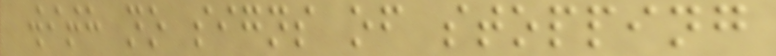with no signs of stopping
